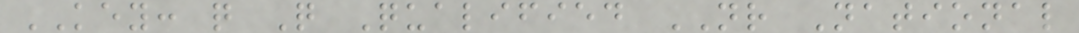KEY: q Q Qualified NR National
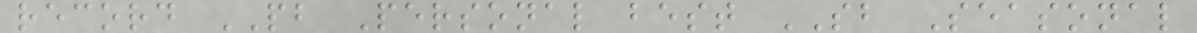record PB Personal best SB Seasonal
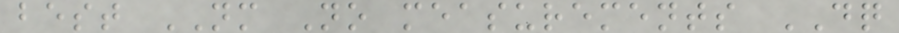best NM No measurements DQ
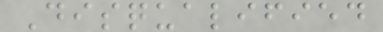Disqualified
